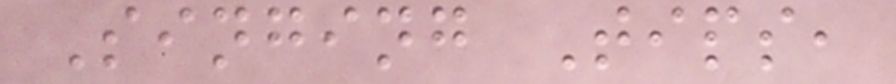Singing Tips,
